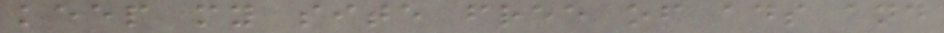keep my site free of ads and
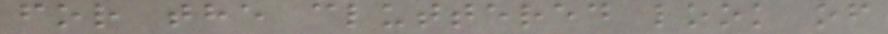for the cluttered look of
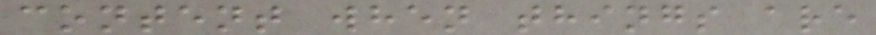content when things are
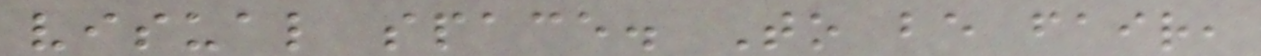visual space. To be fair,
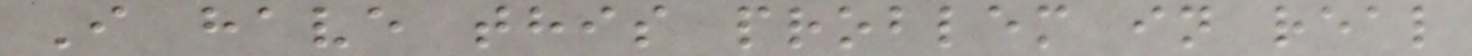I have this problem in real
